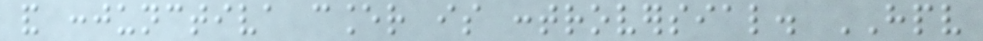and conjunctiva cancer is controversial. HPV
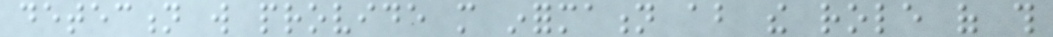detection will provide more information about the role of this
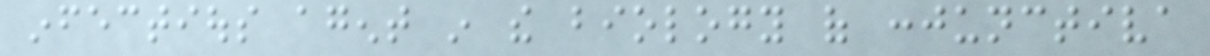infectious agent in the biology of conjunctiva
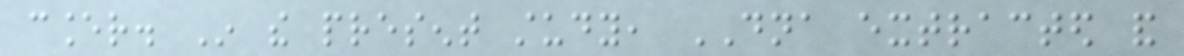cancer. In the present study, DNA extracted and
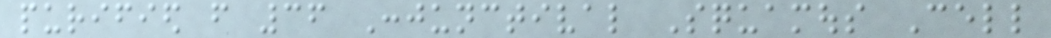purified from 36 Conjunctival Squamous Cell
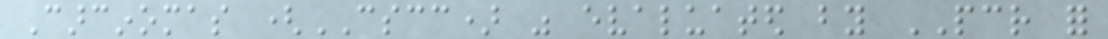Carcinomas (CSCC) was evaluated by PCR for
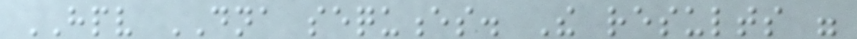HPV DNA sequences. The results were
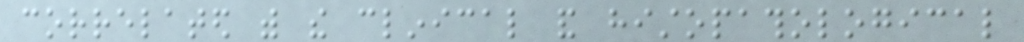correlated with the clinical and histopathological
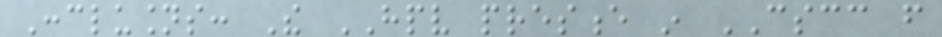Conclusions: The HPV presence in CSCC from
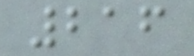216
